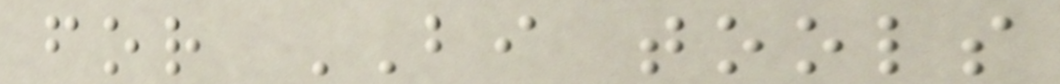for BI tools
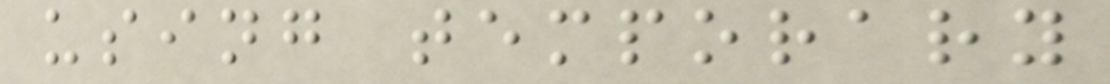using temporary
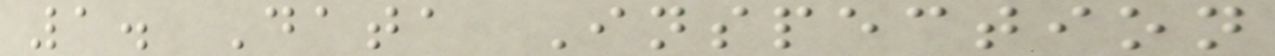1. Data Inspection
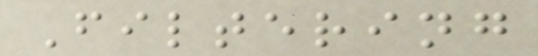Filtering
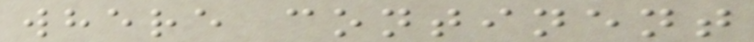where continent
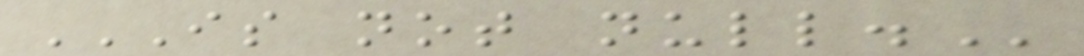IS NOT NULL.
